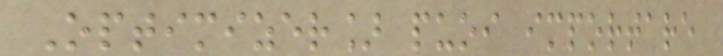Optimizer] puoi importare
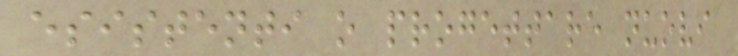esistenti o progettare nuovi
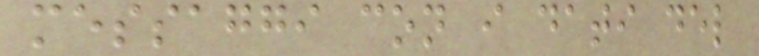messaggi con i dati del
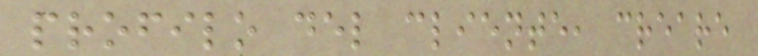profilo del cliente, creare
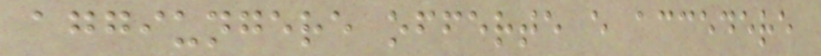aggiungere offerte e accedere
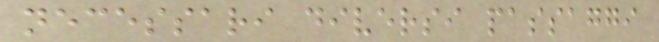necessari diversi passaggi
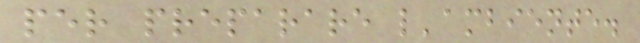per preparare l'ambiente.
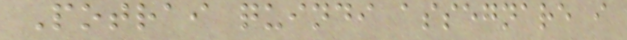Potrai quindi assegnare i
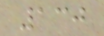130
